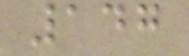147
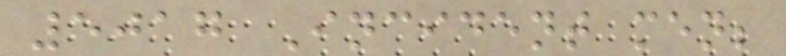5017 Incident men;
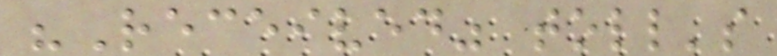"Received" toll's
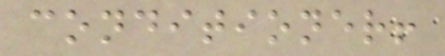conditioner!
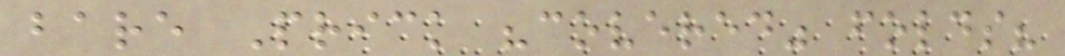bare Prick "covered" folds?
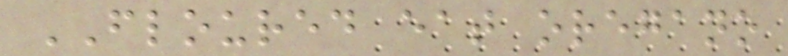FLOURED eat oregano
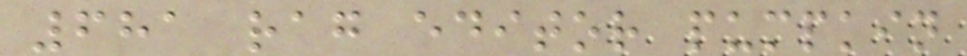681 rag editor pumpkin
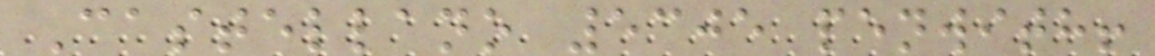Castellano 5305 penwith!
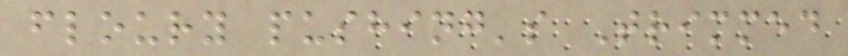floury pushing's Trimmed
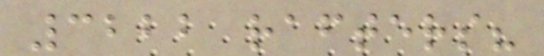3222 rafters?
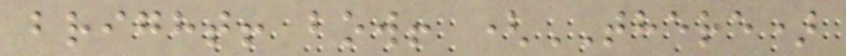bright! bow! (THERE)
